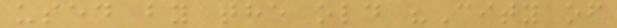used by the old "City of
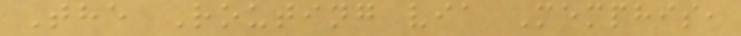The Routing via Memphis,
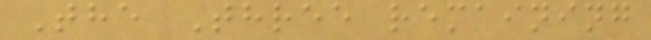The Three remaining
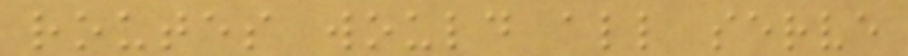routes would all serve
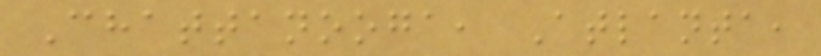Chattanooga, Atlanta,
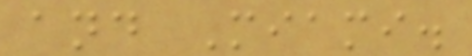and Miami.
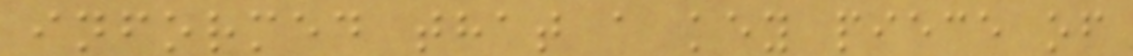informed that a key piece of
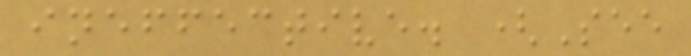ineffective. (See
